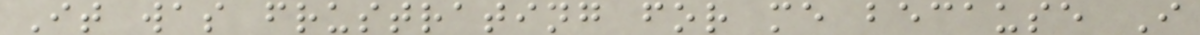It was frustrating for me because I
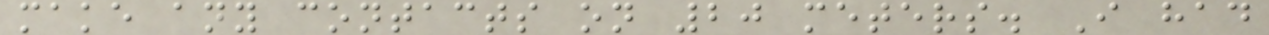make any contacts on 20 meters. I had
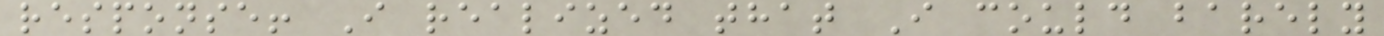response! I realized that I could barely
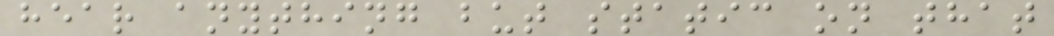hear anything but static on that
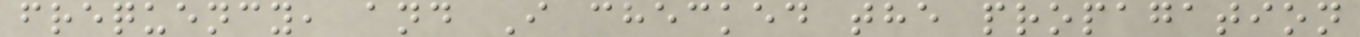frequency, and I checked the propagation
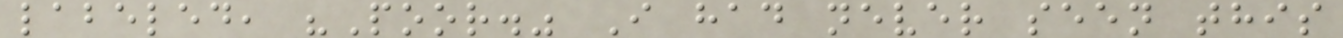labeled, "Poor." I had never seen this
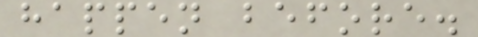happen before.
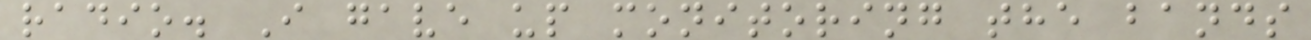radio. I gave up monitoring the bands
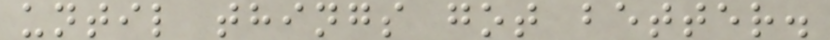until things got better.
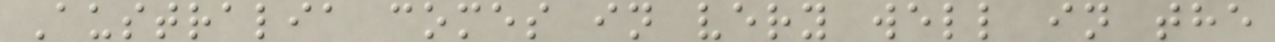Australia comes in very well in the
